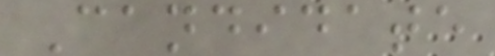Candidate
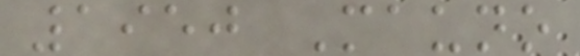1950 Mauno
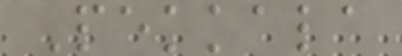Pekkala
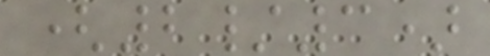(2/3)
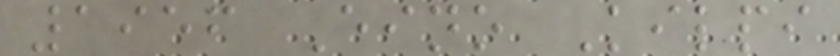1956 Eino Kilpi
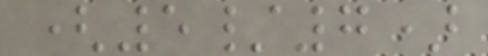(5/7)
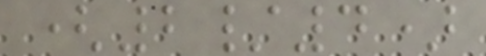(2/4)
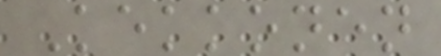Kekkonen
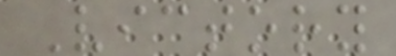Victory
